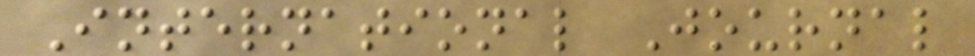International Journal
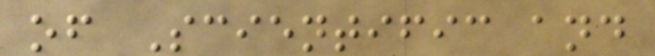of Scientific and
